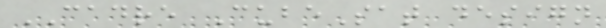CADRE CubeSat design
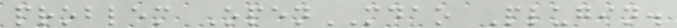problem OpenMDAO Plugin.
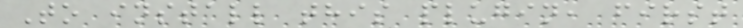To install this plugin, first
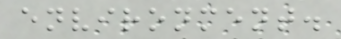environment.
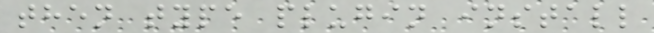then type plugin install
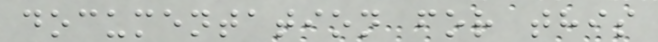documentation for this
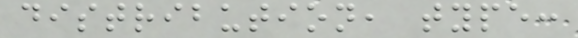distribution, type:
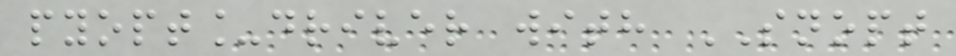pyopt_driver with SNOPT
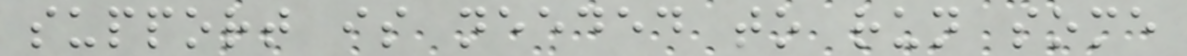support is needed to run some
